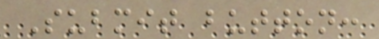Submit button:
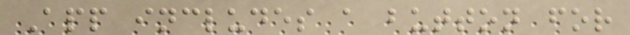App includes a button for
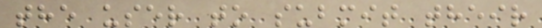the user to submit their
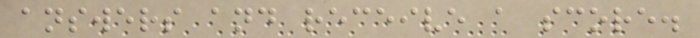answers and receive a score.
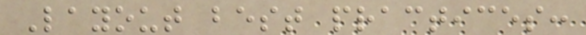Layout best practices:
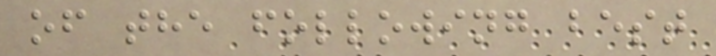of the following best
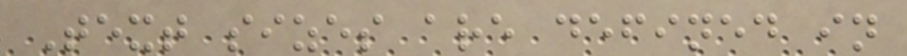Text sizes are defined in
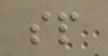sp
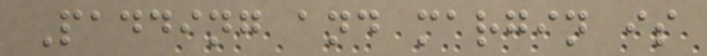Padding and margin is
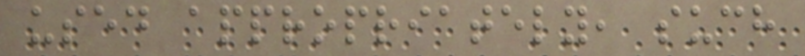used appropriately, such
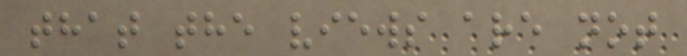that the views are not
